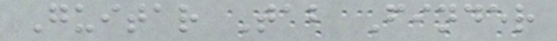Guitar Tab Finder
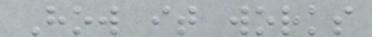How it works
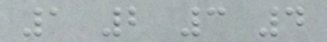1 2 3 4
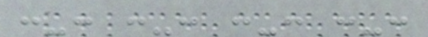:-: :-: :-: :-:
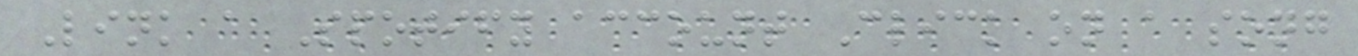Link a Spotify account Click on a song
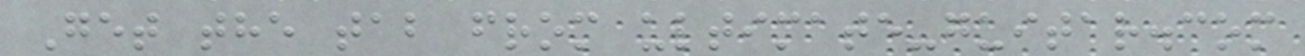Get the tab from ultimate-guitar.com
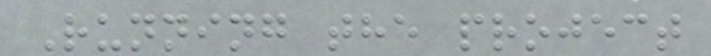Running the project
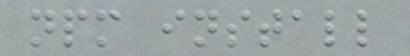npm install
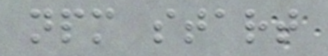npm start
